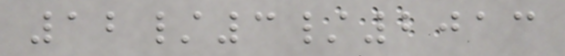12/3/2013
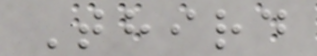Third
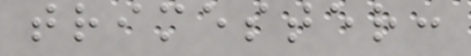trimester:
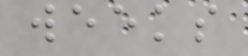weeks
